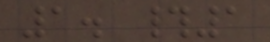1. #1
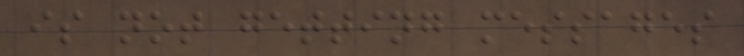is not getting messages
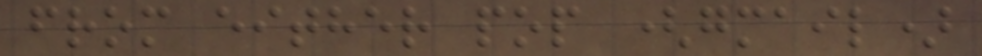from either pop (gmail)
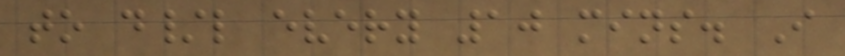to d/l every 10 mins. I
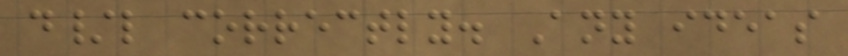d/l correctly. Any ideas
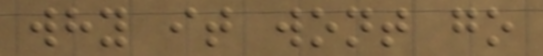why it wont go
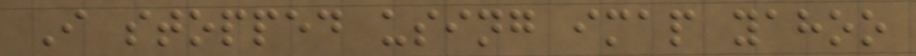I stopped using imap yahoo
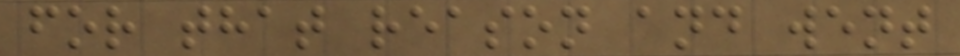for that reason and went
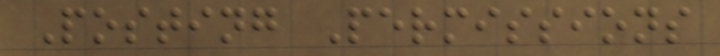Posting Permissions
